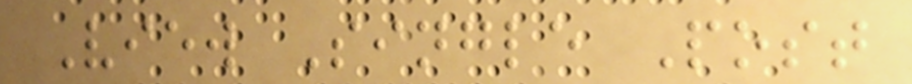View Single Post
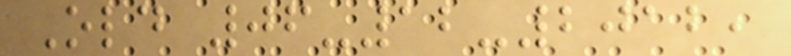Old 06-12-2012,
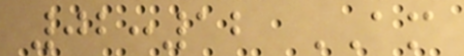02:12 AM
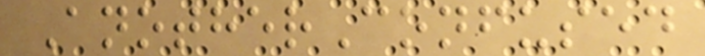AnotherConfused
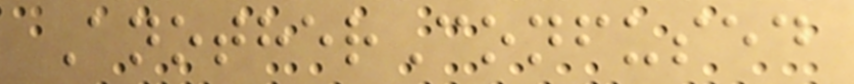AnotherConfused
